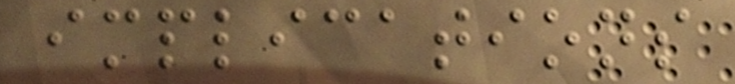implications
